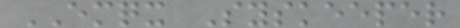EMQX Syskeeper
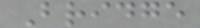Bridge
